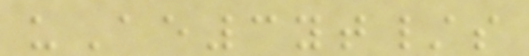uAe3yt/s
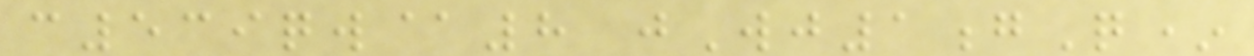c539qw@8 jWj1gQ*
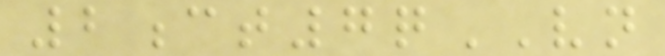2ct7qVN
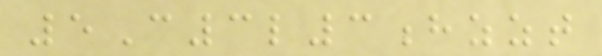5C3l3hzzt
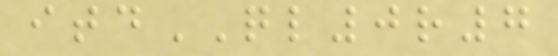itdQL0r7
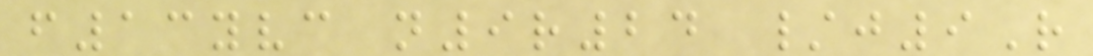f13yvc n9r24 /j9R
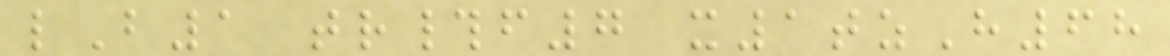lB1 tr#f7 x1tzH68
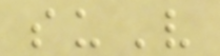suV
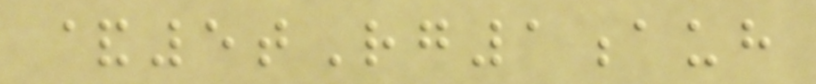&5tRg1auh
